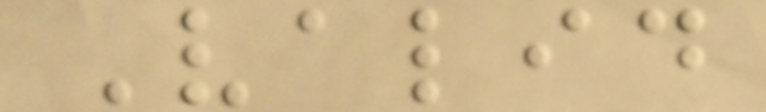Valid
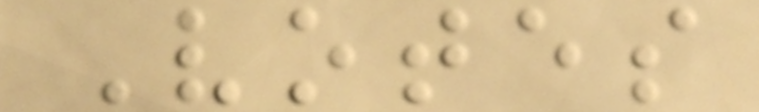Votes
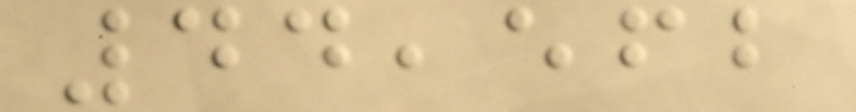44,562
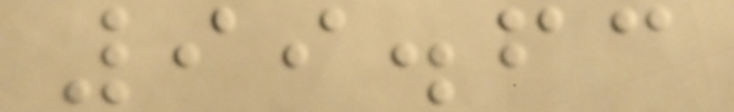99.63
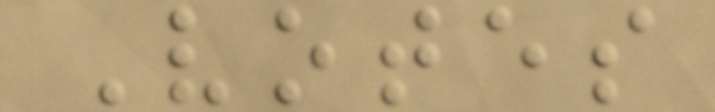Votes
